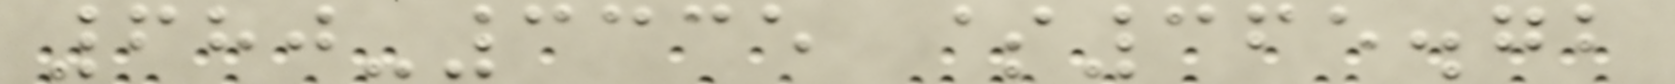680-3335 $365.72
